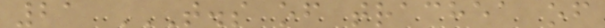21 T.S OF TRACHEA OF
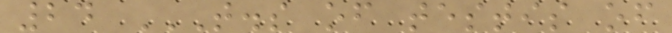24 T.S OF TESTIS OF
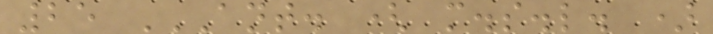25 ANT. ( M.S.L. )
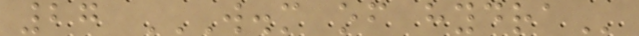27 W.M OF HYDRA
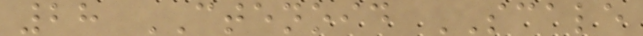28 CTENOID SCALE
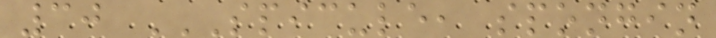30 SPICULE, SPONGIN
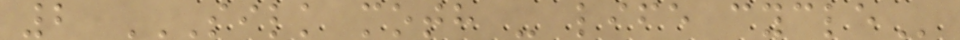2 SILK MOTH - LIFE CYCLE
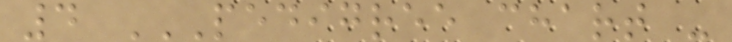4 PEDIGREE CHART -
